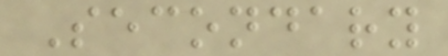Secondary
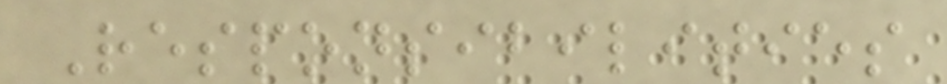Responsibilities
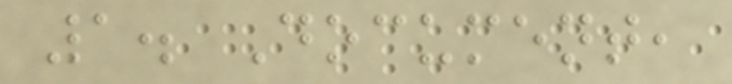1. Document,
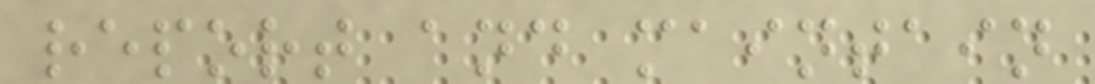report and maintain
